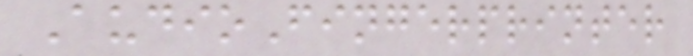AudioFingerprinter
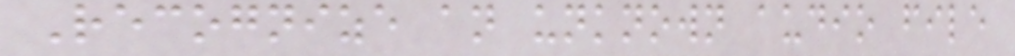Recognize an unknown audio file
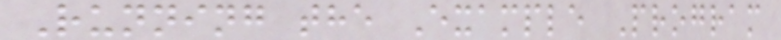Running the Example Program
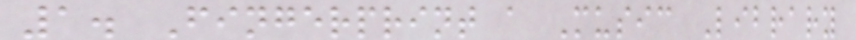1. Fingerprint a Music Library
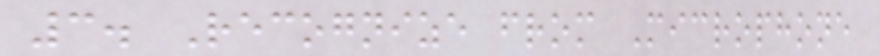3. Recognize from Microphone
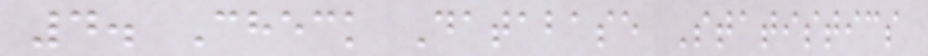4. Check Database Statistics
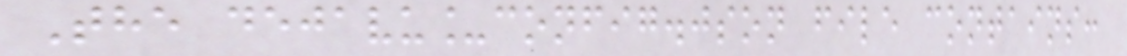The dejavu_config.json file contains:
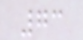73
